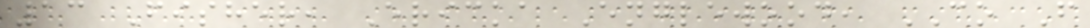13 Fisher, Ericka Englewood, CO F
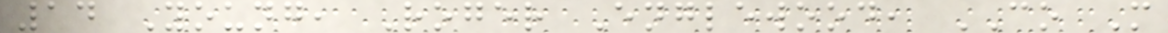14 Young, Roger Englewood, CO M
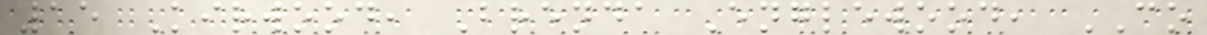15 Kirwood, Brenda Englewood, CO
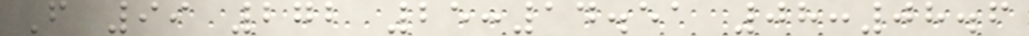F 99 272 25:14.51 08:08.6
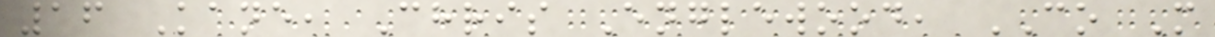16 Kane, Chris Englewood, CO M
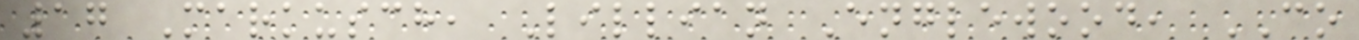17 Markusch, Lillian Englewood, CO
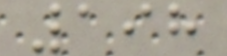198
